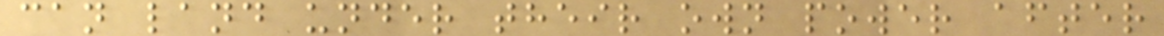can land under their own power after
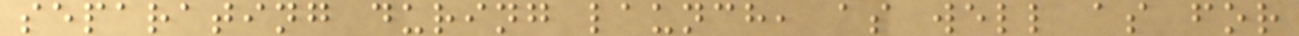separating during launch, as well as for
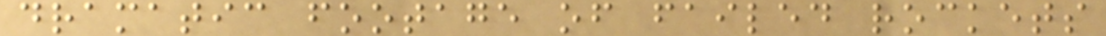dramatic footage of failed rockets
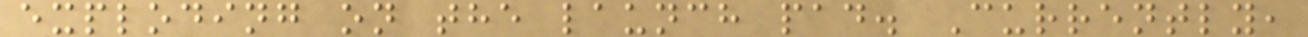exploding on the launch pad. Currently,
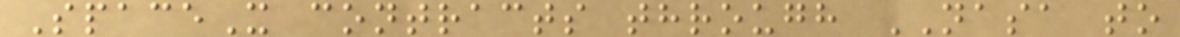SpaceX contracts through NASA to
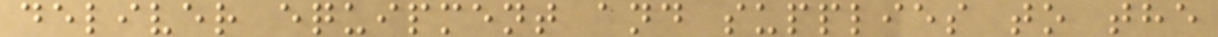deliver equipment and supplies to the
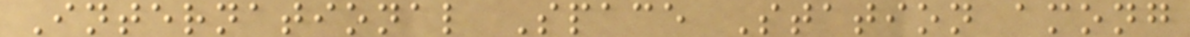International Space Station among
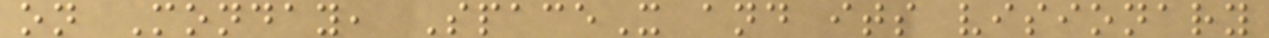on Monday, SpaceX and its visionary
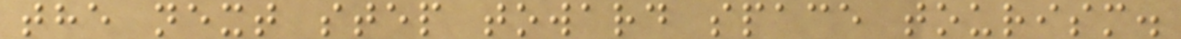the next step toward space tourism.
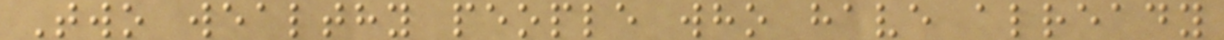Two wealthy people who have already
